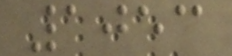1053
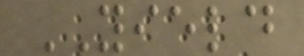YIELD
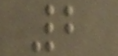2
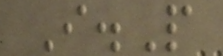I.P
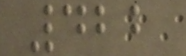422
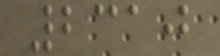2310
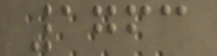1763
